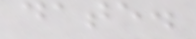date.
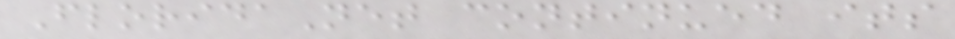FloridaNet continued its
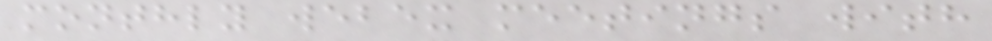monthly webex meetings with
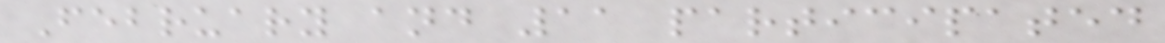February and 11 participated
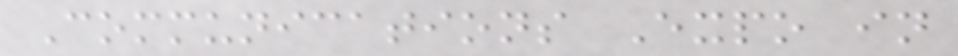Communications Expo in
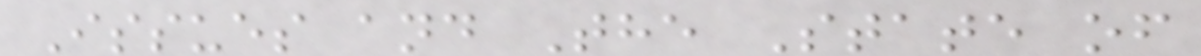Issues and The State of
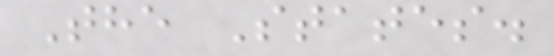The States.
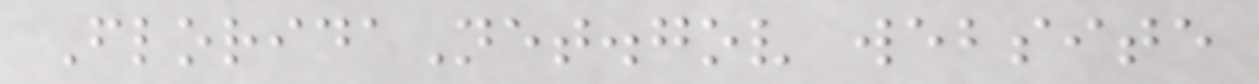FloridaNet.gov website
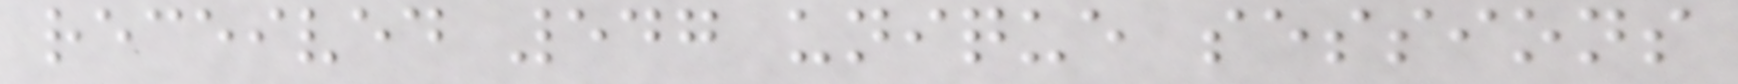received 547 unique sessions
